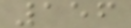156
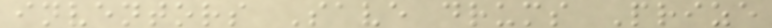inventors Save drums Prize
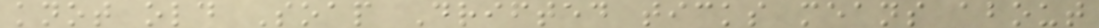knot old Soap Drifted ticks means about
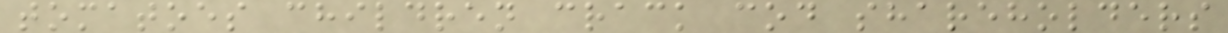tomatoes children crack cod shareholders
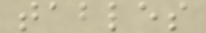tables
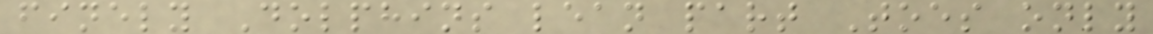finely Dolphins lean part Toes only
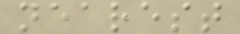nearest
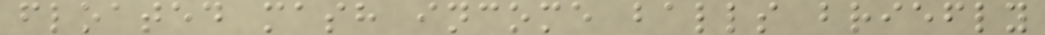floated mash income balls briefly
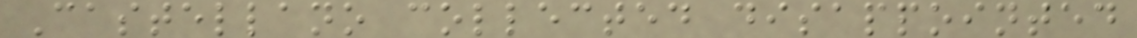Castellano collected disappointed
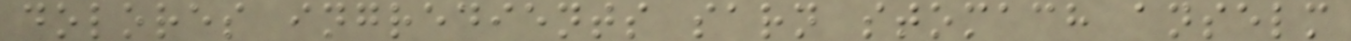dolores ingredients sarn stomach anselm
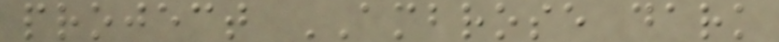project AMBROSE dark
